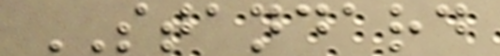STANDARD
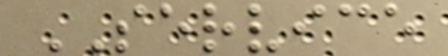SERVICE
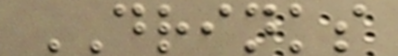DRINKS
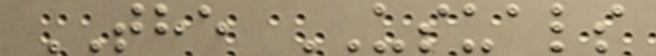THE USUALS
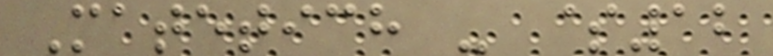Matetich - $12
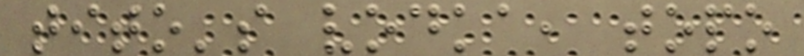tito's vodka, topo
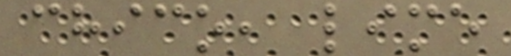chico, lime
